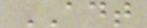ADT
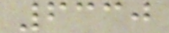6330
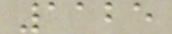1125
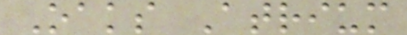Oaks Atrium
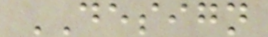DESIGN
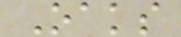Oaks
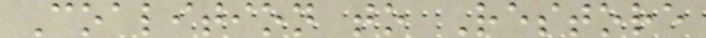Coalition to Restore
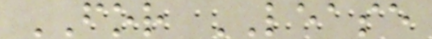FOR LEASE
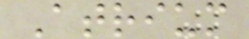Atrium
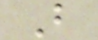B
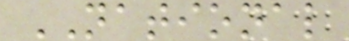NATIONAL
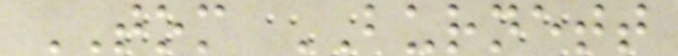TOM BURNETT
